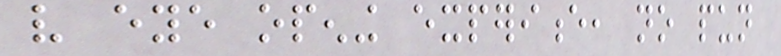very eye opening experience, no pun
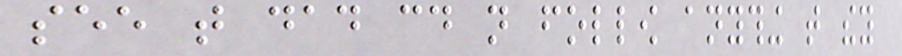see that dad could not follow anything that they
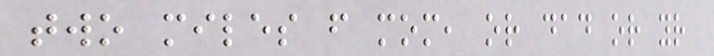two miles from mom, or dad or your
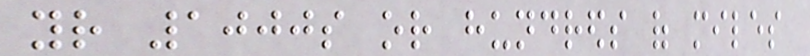your 1000s or hundreds of miles
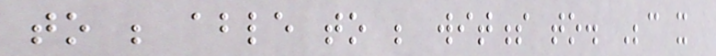to be able to be witness to. Because it
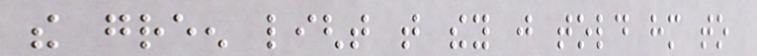the green light that they just told him to
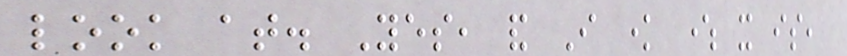look at. Yes, and I know where it is,
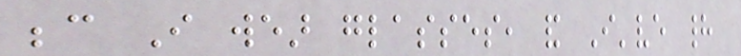because I wear glasses, and I've had
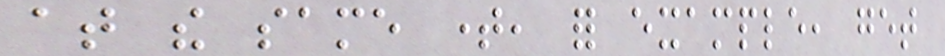at the same time, for example, get
